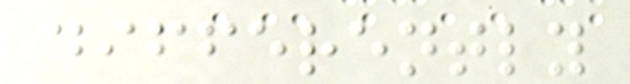differently
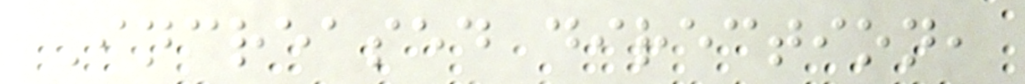Increased direction,
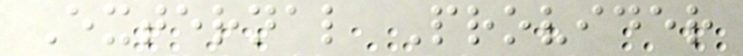External Provider
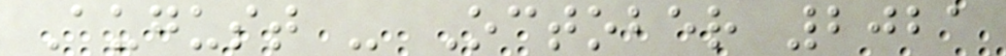August - October 2021
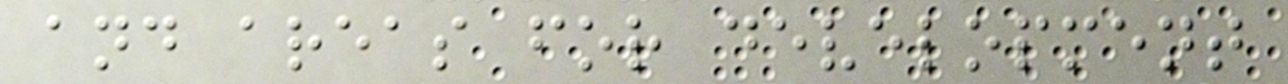and areas for development
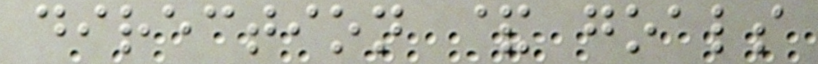direction & goals
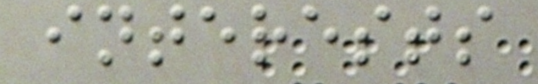interests
